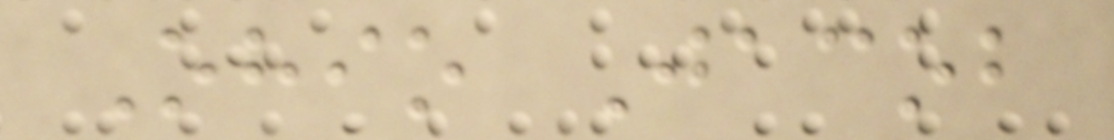Ohio Jacob
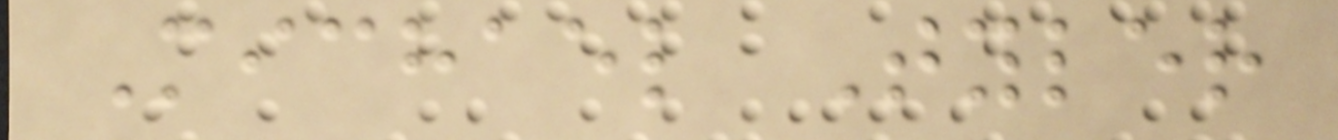Michael Tyler
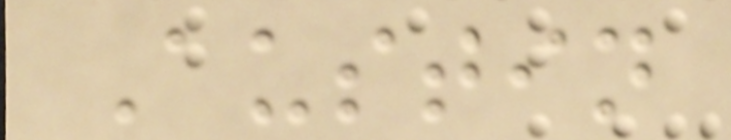Austin
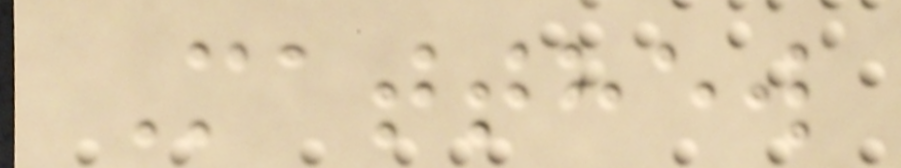Matthew
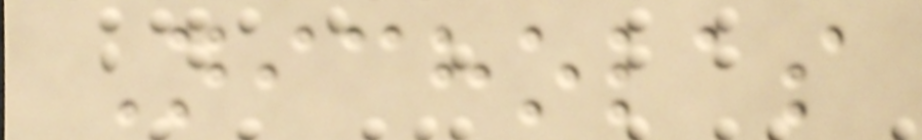Nicholas
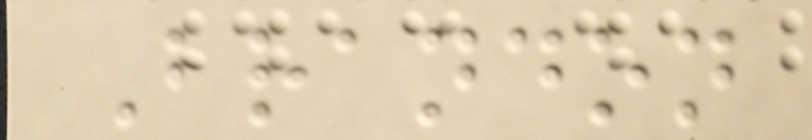Brandon
